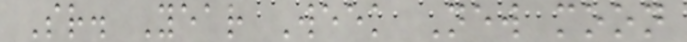Sr. Year Week New moon
